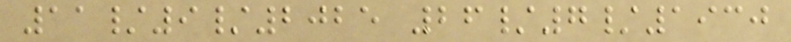11/9/2025 26/7/1930
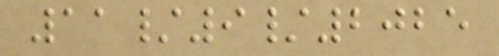11/9/2025
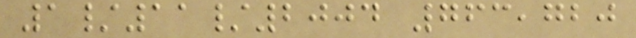1/11/2004 763,720
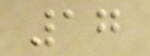17
